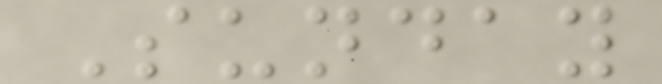Sunday
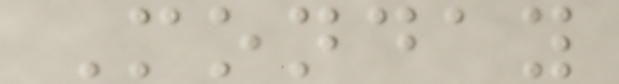Monday
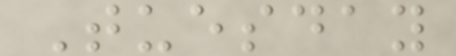Tuesday
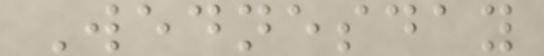Wednesday
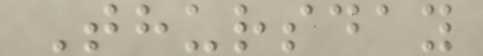Thursday
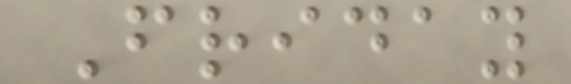Friday
